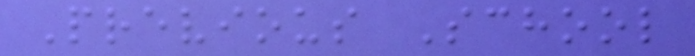Previous School
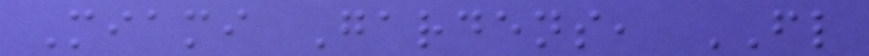Miami Gardens, FL
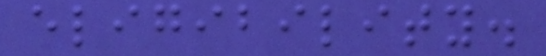eligibility.
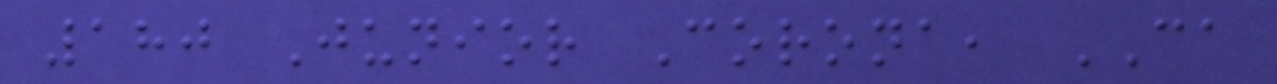180 Junior Corona, CA
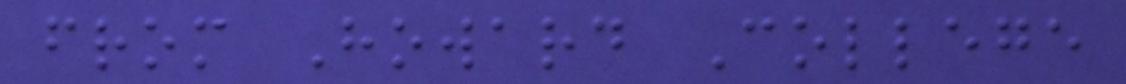from Howard College
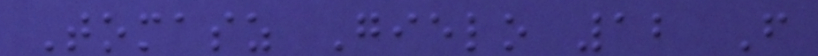Tomasz Gielo 12 F
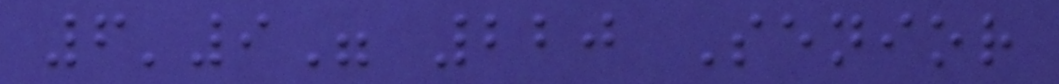6'9" 220 Senior
